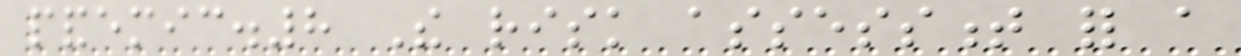pandemic.8 The risk assessment for a
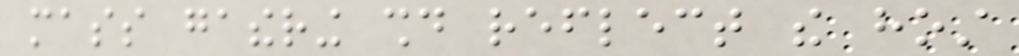mass gathering should reflect the host
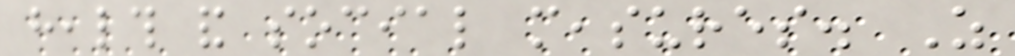health and social measures. As
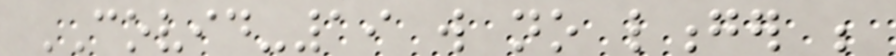COVID-19 will no longer be
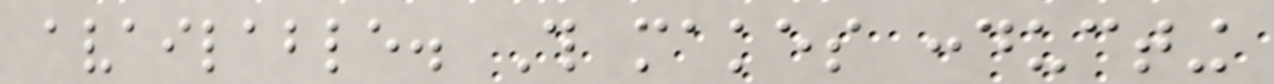available. This makes conducting
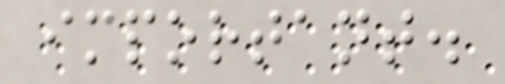important.
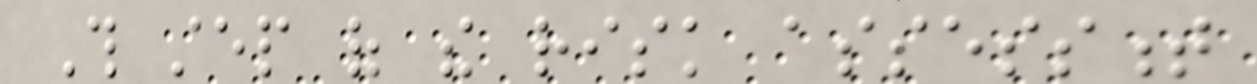This step of the risk assessment
